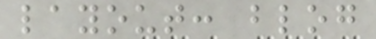layout: blog
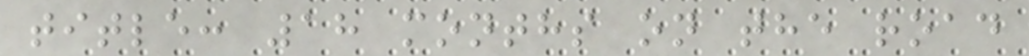title: 18 months on the road
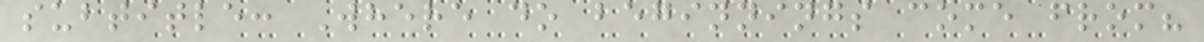subtitle: Where do beginnings come from?
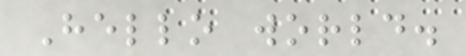Hello world.
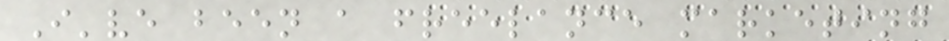I've been a freelance marketing
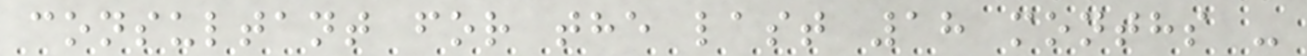consultant for the last 18 months -
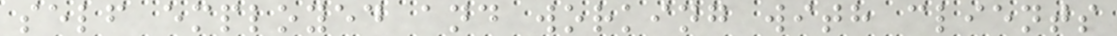self employed and working with clients
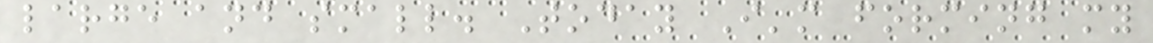large and small. Today I'm forming my
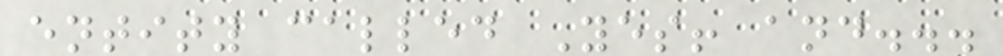entity called Yes! and...
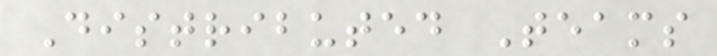Distributed Teams
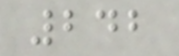242
